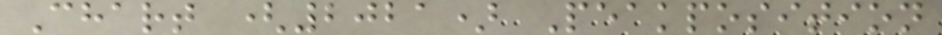Chart (2021) Peakposition
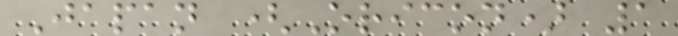Japan (Oricon) 1
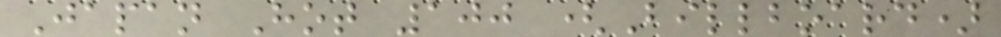Japan Hot 100 (Billboard)
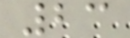23
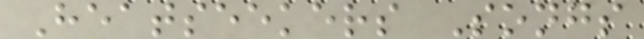Heatseekers Songs
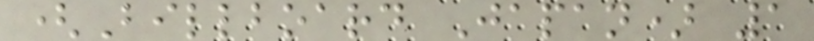(Billboard Japan) 1
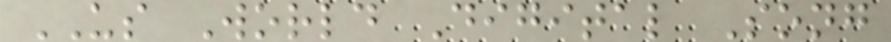US World Digital Song
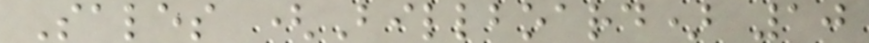Sales (Billboard) 10
